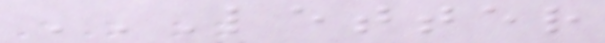LETTER
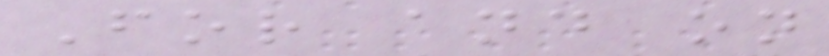For and on
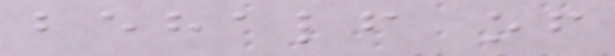behalf of
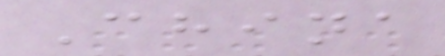China
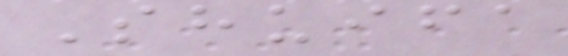Shuifa
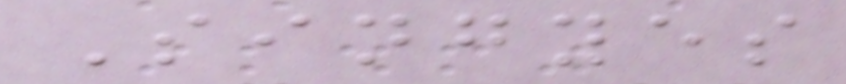Singyes
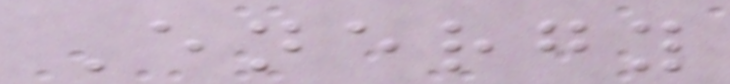Energy
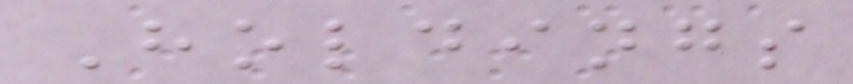Holdings
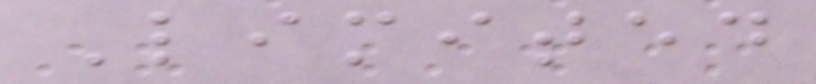Limited
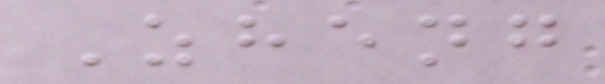Zheng
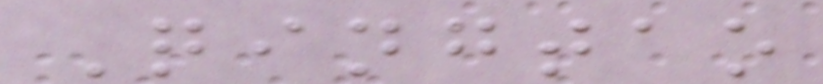Qingtao
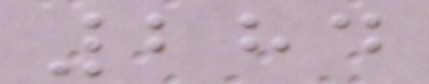284
